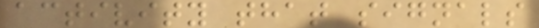activity that signals
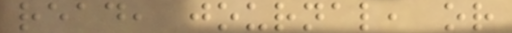read, journal, or
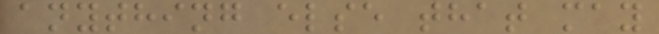anything else that may
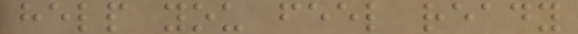help you feel ready
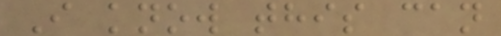I know this can
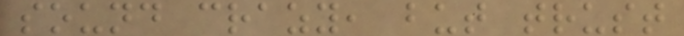sound crazy, but trust
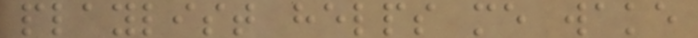playlist helps me wake
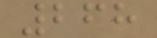268
